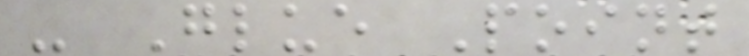- Glue Point
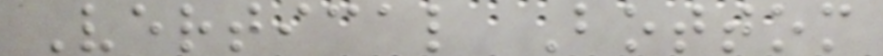Vertical Bottom
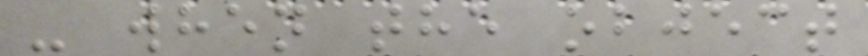- when the object
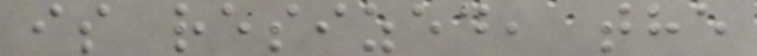is resized, the
